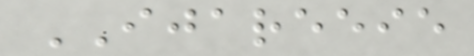IJAREEIE
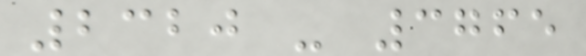2320 - 3765
